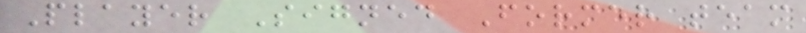Player Signed Former team
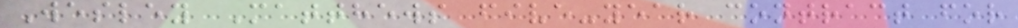Wesley Matthews five-year contract for
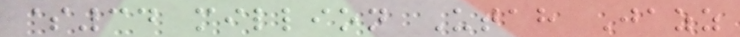$34 million Utah Jazz
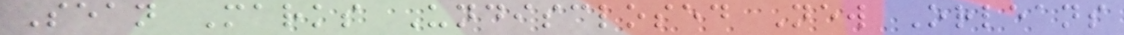Sean Marks Undisclosed New Orleans
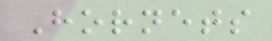Hornets
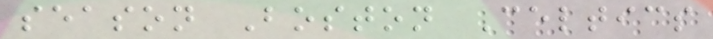season Boston Celtics
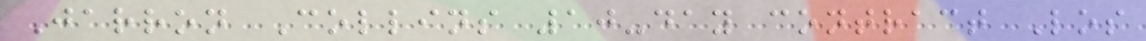Jarron Collins 10-day contract Los
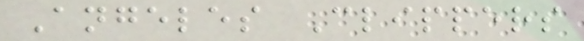Angeles Clippers
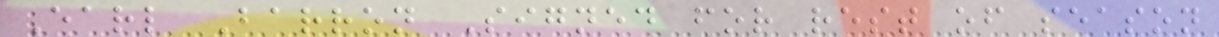Earl Barron Signed for rest of season
